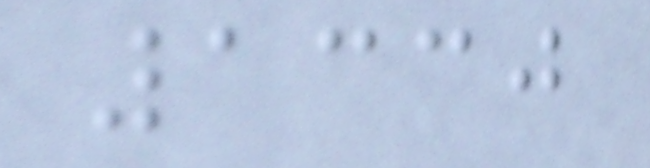1330
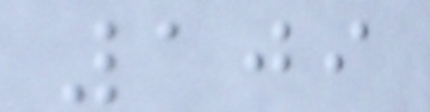109
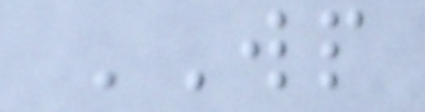WP
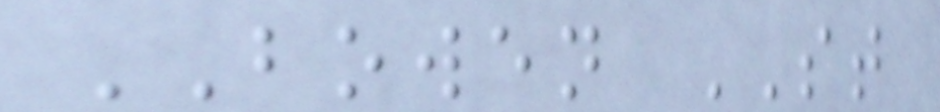BOWEN ST
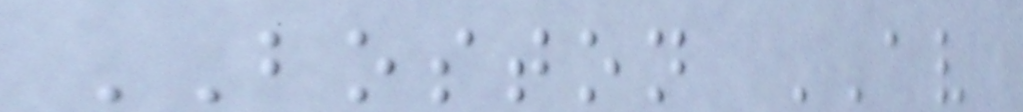BOSTON AV
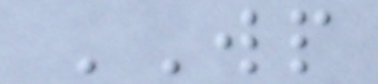WP
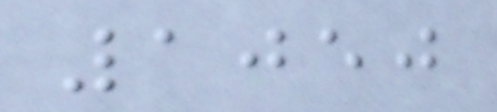1050
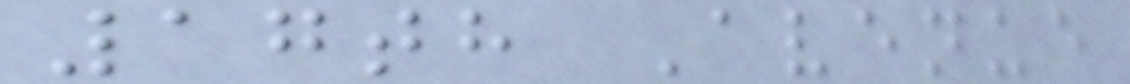17th Avenue
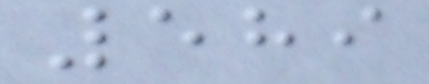589
